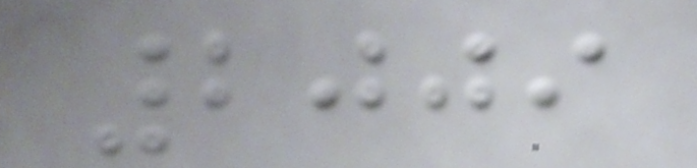2009
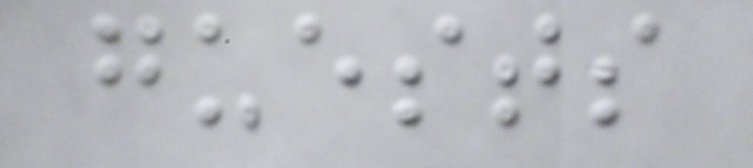guests
